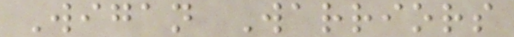Wigan Warriors
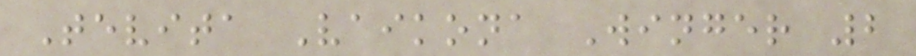Tevita Vaikona Winger 2
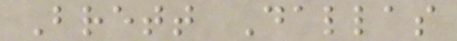Brett Dallas
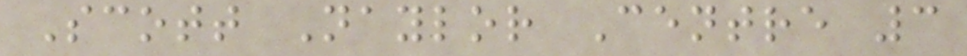Scott Naylor Centre 3
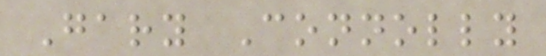Gary Connolly
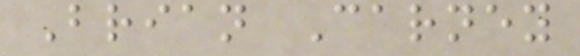Brian Carney
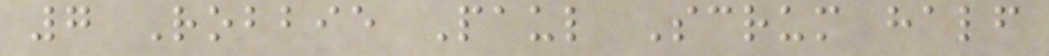7 Robbie Paul Scrum half
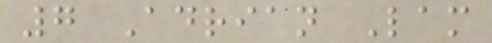7 Adrian Lam
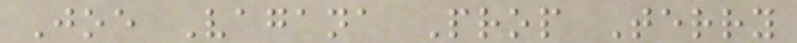Joe Vagana Prop Terry
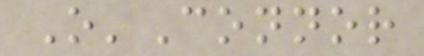O'Connor
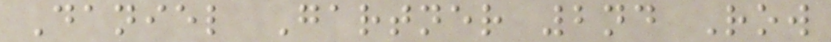Daniel Gartner 2nd Row
